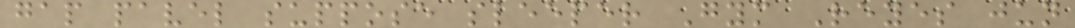gap pavel suppose sleeper Gym Reyes jun
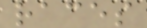races
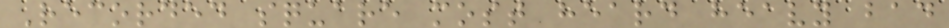Recorded square most heard heavy bad
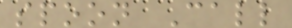spoon Call
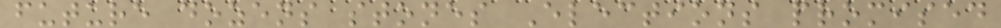future dozens stones Elections promised
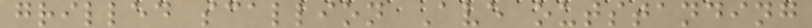grilled scallion Ave outstanding
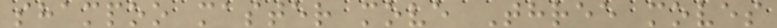shampoo master move Three moves
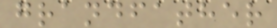grandfather
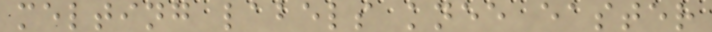melting labels knee easter
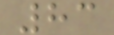83
